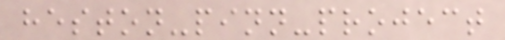heston-pinn-project
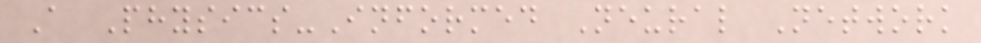A Physics-Informed Neural Network
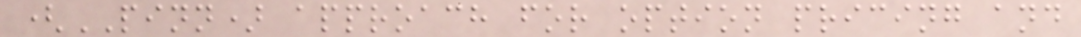(PINN) approach for option pricing and
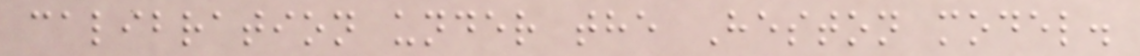calibration under the Heston model.
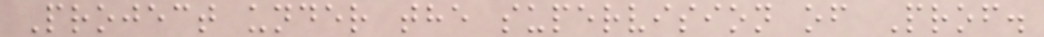Project under the supervision of Prof.
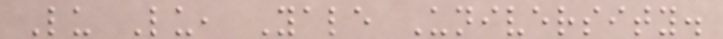Lu Lu, Yale University.
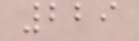229
